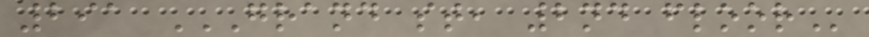291 GRAND ST, 2ND FLOOR
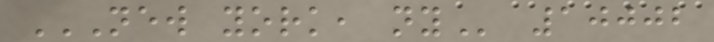NEW YORK, NY 10002
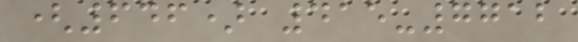(646) 415-7712
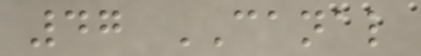47 CANAL
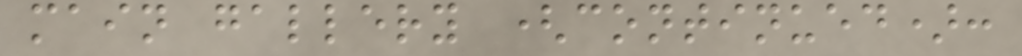main gallery (continued):
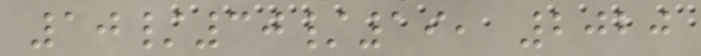10/30/19, 2020
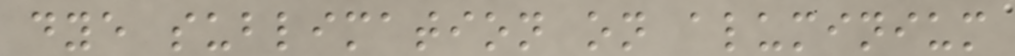dye sublimation on aluminium
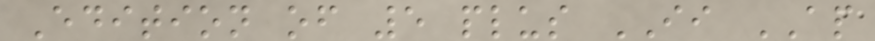Edition of 5 plus II AP
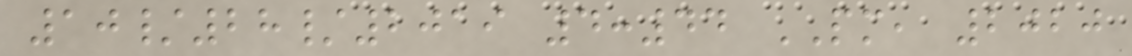10/28/2019 4:44 PM, 2020
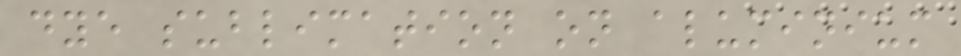dye sublimation on aluminium
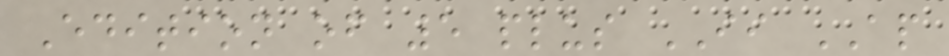Edition of 5 plus II AP
